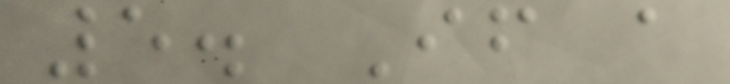5. If a
